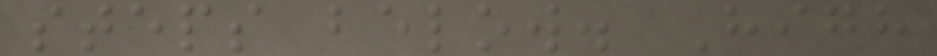steps below. High
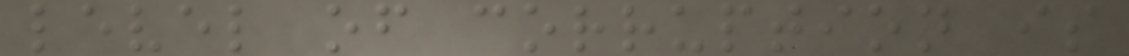level of corruption is
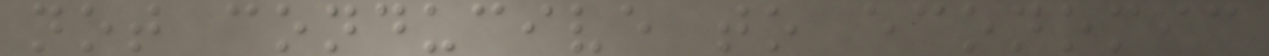not conducive to economic
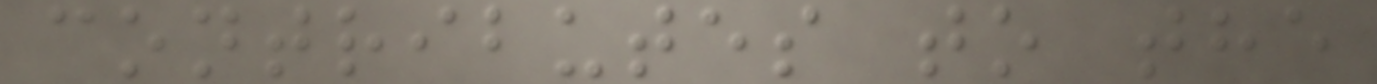contributes to the
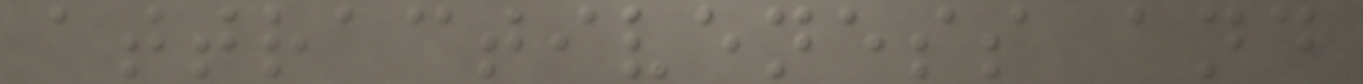attractiveness and
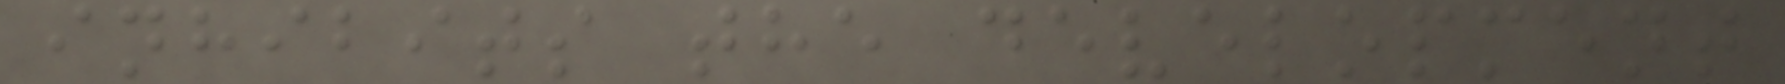inhibits the development
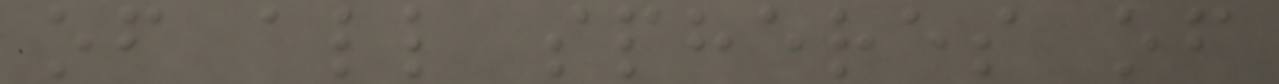of all spheres of
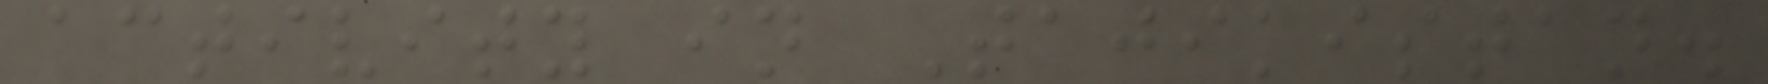activity in Tajikistan.
